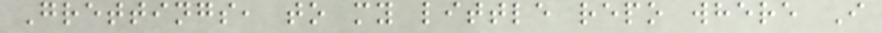Grettings, to my little repo where I
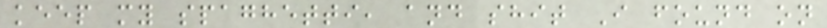keep my spaghetti, and shit I found on
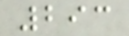293
